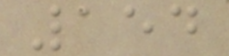154
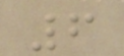6
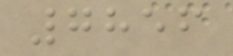7856
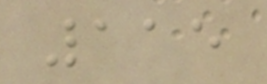115
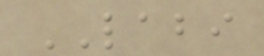LABI
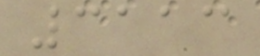3113
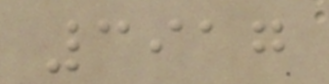3917
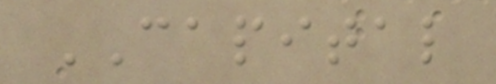CAPITAL
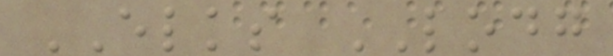ELKS LODG
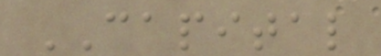CAPITAL
